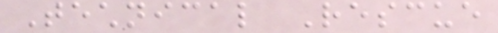Technical Rescue
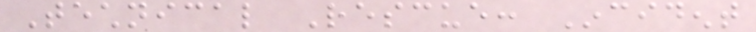Technical Rescue: Incident
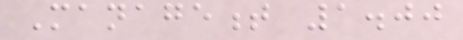Management 1.00
